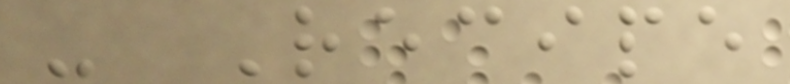- Recipe
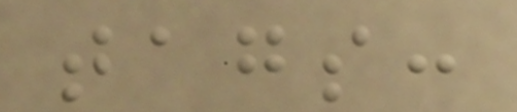tags:
